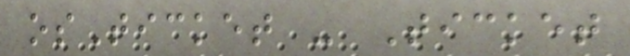osTicket - Ticket
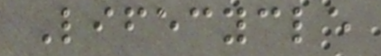Lifecycle
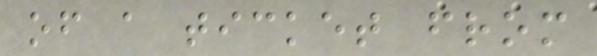of a ticket from
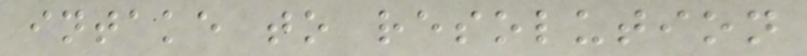intake to resolution
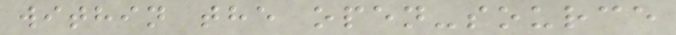within the open-source
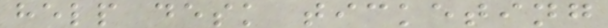help desk ticketing
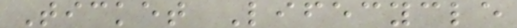Ticket Lifecycle
